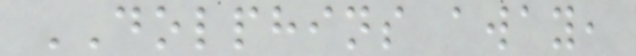DOLPHINS away,
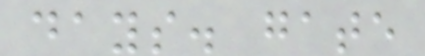days. gate
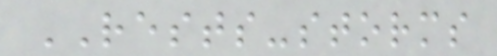RESTS-storms
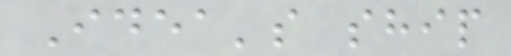Idea's ship
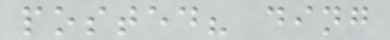posted? ding
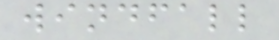windfall
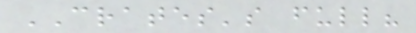CRATES's full?
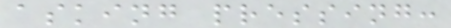asking pressing:
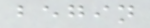begin
